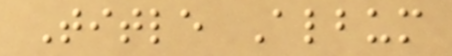Title Album
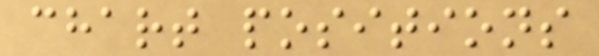chart positions
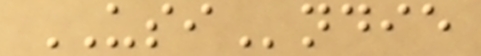USIndie
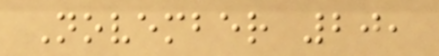November 20,
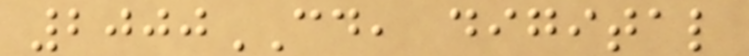2000CD, digital
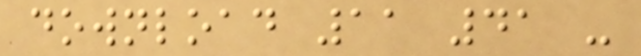download 11 41 -
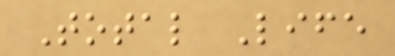Total Life
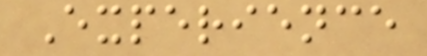Experience
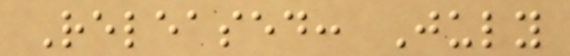Released: July
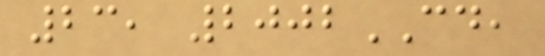23, 2002CD,
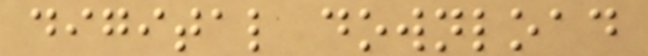digital download
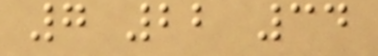7 22 34
